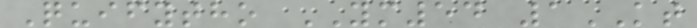Quifytho YM54 1KT
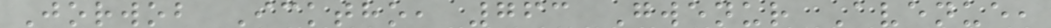Jorwob Icktho, 763 Gwenur Avenue,
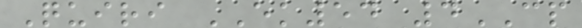Quiri EK54 4CP
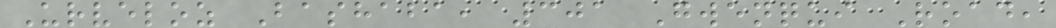Urveloz Bashaba, 301 Gwenqui Road,
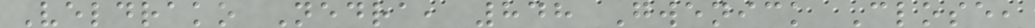Veldrako Nedra, 848 Gwenick Close,
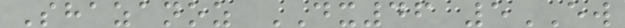Shazanoz DX46 5EW
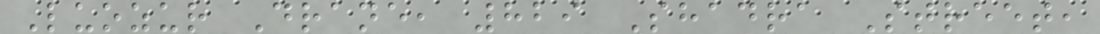Luozur Drane, 829 Shadra Street,
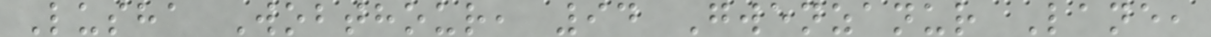Lusha Wobthour, 94 Gwenzanur Lane,
